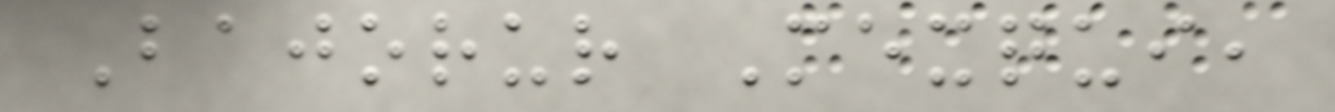Bajorur Mexqui,
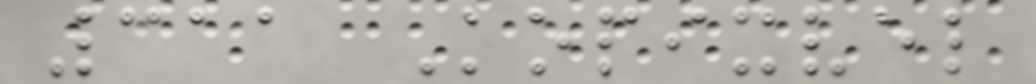311 Kopixvel
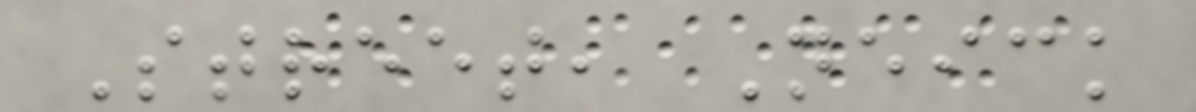Street, Neick
